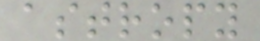astropy
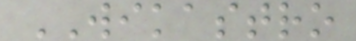WIKASTRO
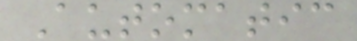Automatic
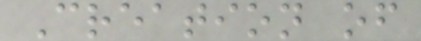Creation of
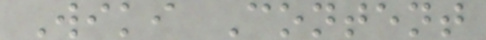Wiki Content
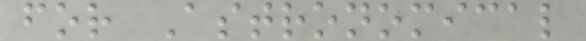for Astronomical
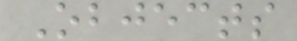Objects
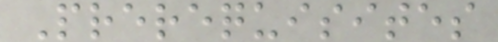Prerequisites
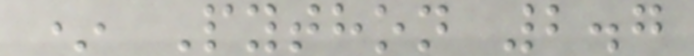* Python 2.7
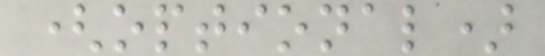(optional)
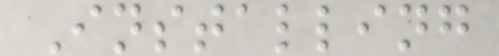Installing
